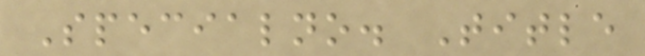Specialno. Title
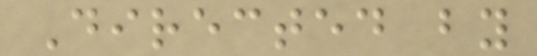Directed by
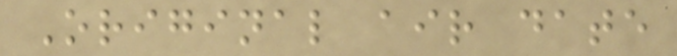Original air date
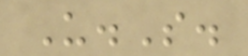U.S.
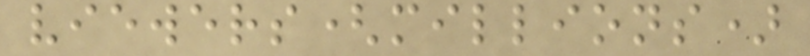viewers(millions)
